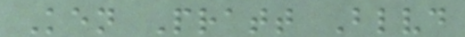Ken Pratt Blvd
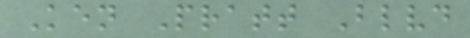Ken Pratt Blvd
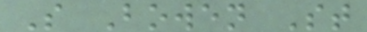S Bowen St
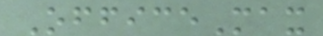OfficeMax
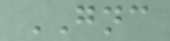GNC
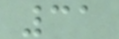31
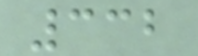332
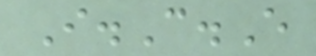I.C.E
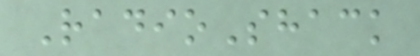RadioShack
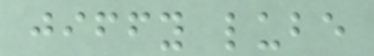jiffy lube
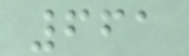661
